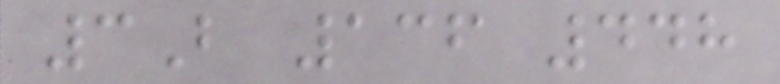3B 136 448
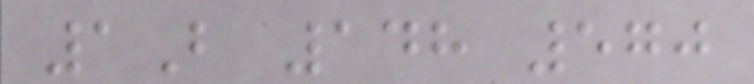1B 148 570
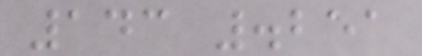143 .251
